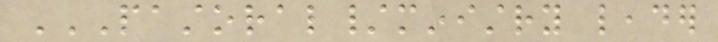PASTORAL/MINISTRY LEADER
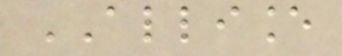ALLIANCE
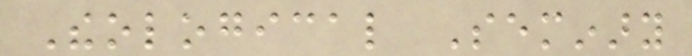Theological Seminary
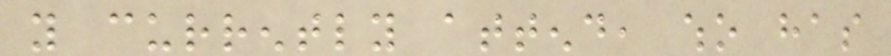you currently attend, who has
